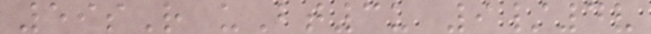59sR uBt3u 9/4v
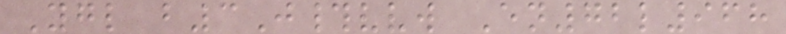Ygl b3J#vvw En72l968
